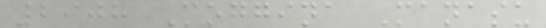2008 Moggina Manasu
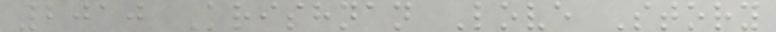2010 Krishnan Love Story
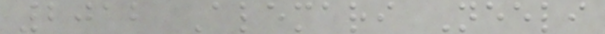2012 Alemari Neeli
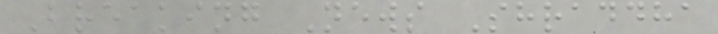Breaking News Shraddha
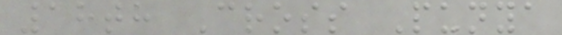18th Cross Punya
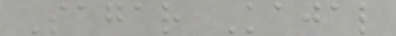Sagar Kajal
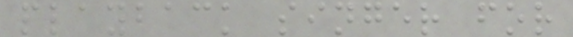playback singer for
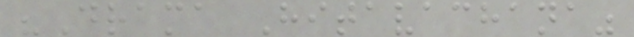"Drama Hitavachana"
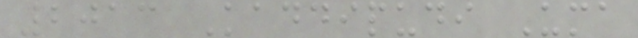2013 Kaddipudi Uma
